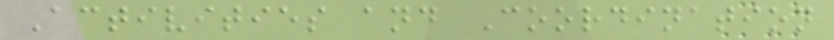Activities and Coordination
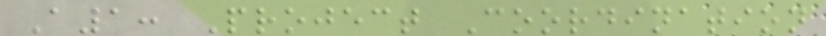A1: Project Coordination
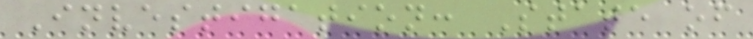Investigation: State of
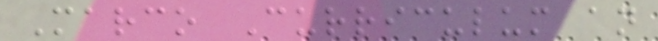Marco Curriculum an
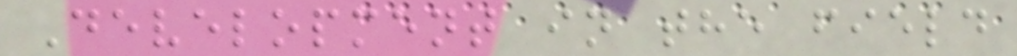Development in the field
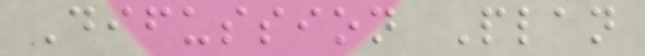Difussion Plan
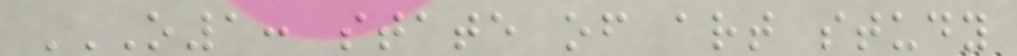O1: STATE OF ART STUDY
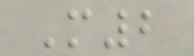M2
